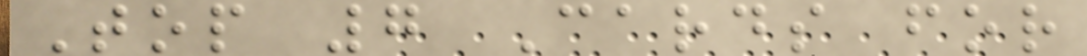Top 7 Cards for
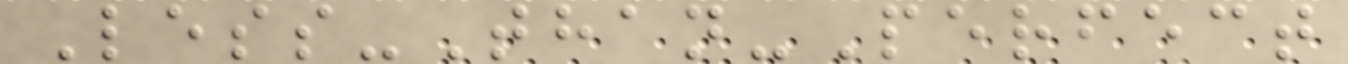Less-Than-Perfect
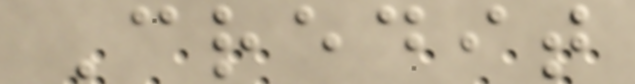Credit
